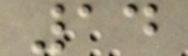14
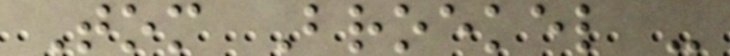Tom Broekel -
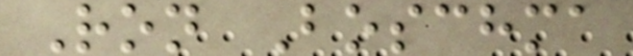Ron Boschma
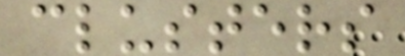clusters
